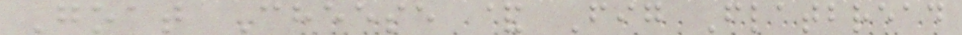Goat Cheese & Fig Flatbread
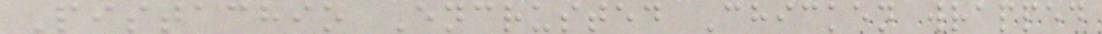Pistachio Encrusted Chicken wrapped
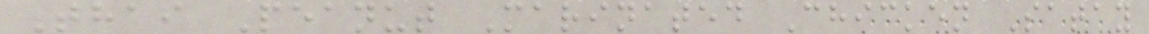Thai Peanut Marinated Chicken Satay
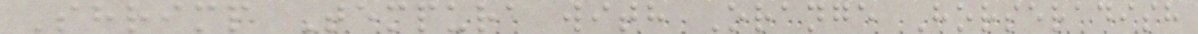Shrimp Tempura with Orange Horseradish
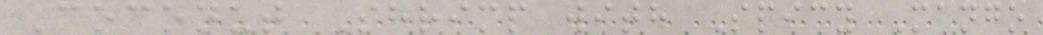Coconut Shrimp with Spicy Mango
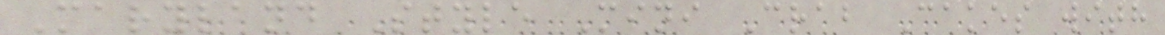Maryland Style Mini Crab Cakes with
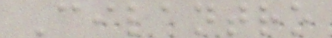Cilantro
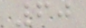60
